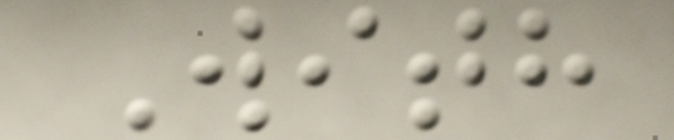With
